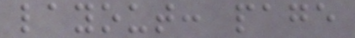layout: page
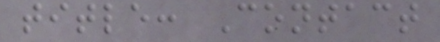title: Contact
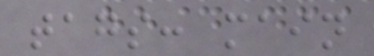tags: main
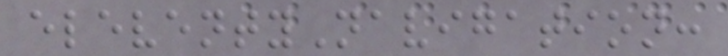eleventyNavigation:
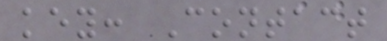key: Contact
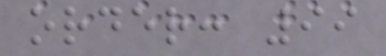order: 99
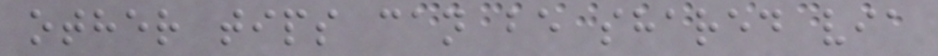other tips can be shared via
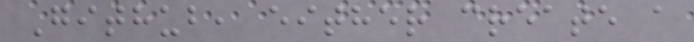Github, either create a
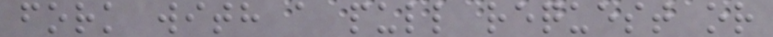fork with a pull request or
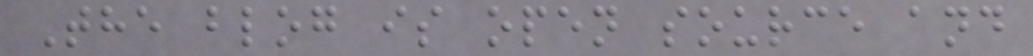The blog is open source and
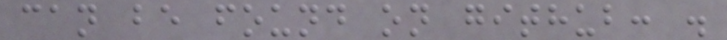can be found on github: .
